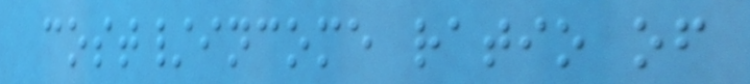cost/income ratio of
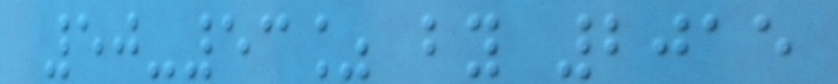50-53% by 2015
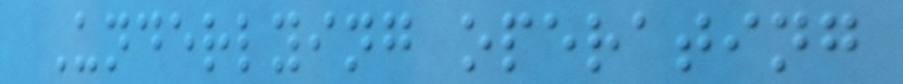Underlying operating
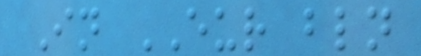In EUR bln
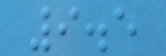9.5
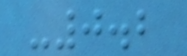-0.2
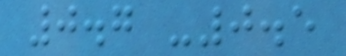0.7 -0.5
